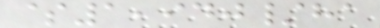$1,940/ha
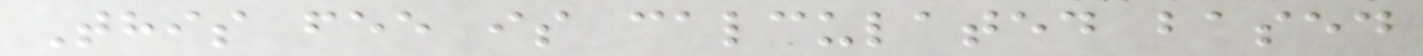This fee is calculated based
